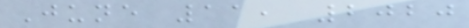June 11, 2020
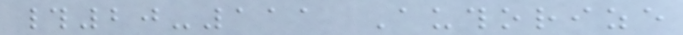#20-111 Authorize
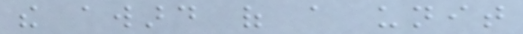the award of a unit
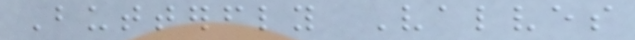Butterfly Valves
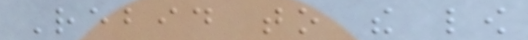Rebid to the low
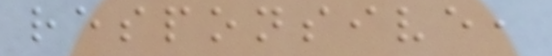responsive,
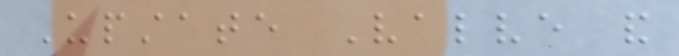Upstate Valve and
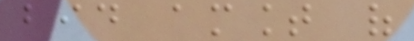bid amount of
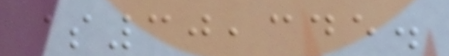$30,345.
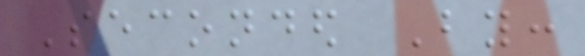Seconded By:
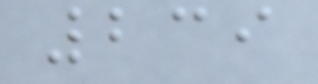239
